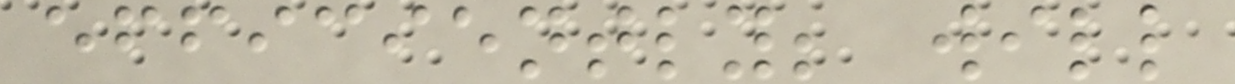efficiently; will
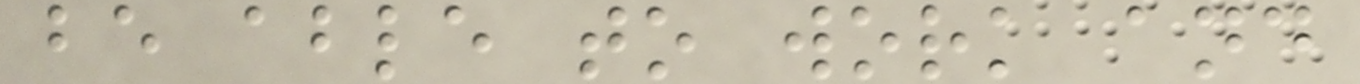be able to work and
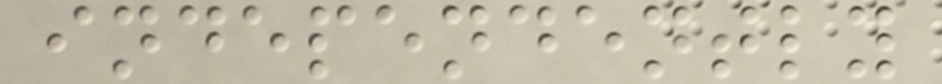independently
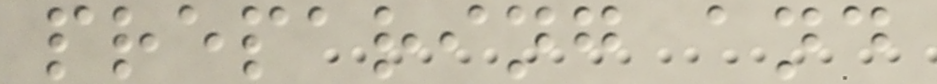preparing and
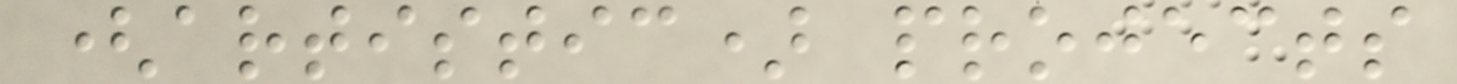(artistic) projects
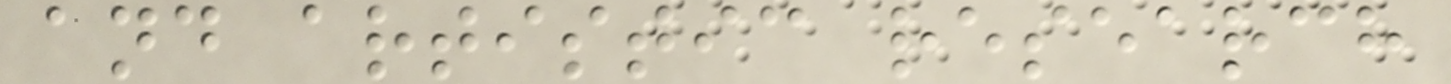and artistic research
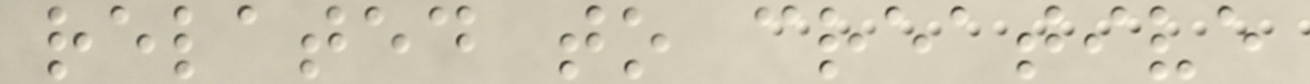related to creative
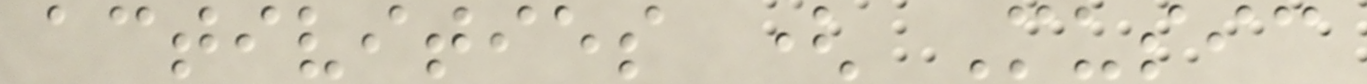activities ( Music
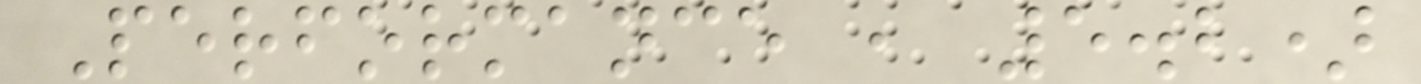Performance , 5.2)
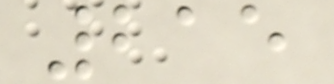215
